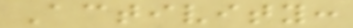Activity:
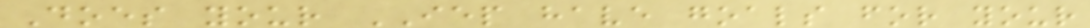Does your IEP have goals for your
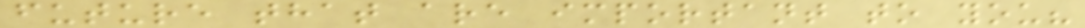future that are important to you?
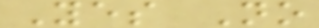Yes No
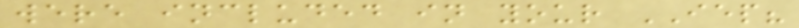were included in your IEP?
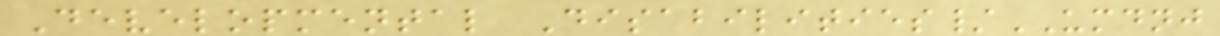Developmental Disabilities/UMDNJ
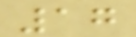17
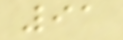91
